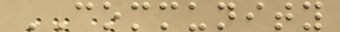COMMUNITY
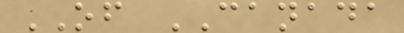OF CANADA
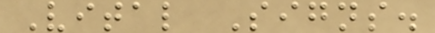Vital Signs.
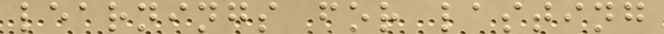learnings for lasting
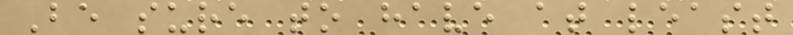Be sure to have at least
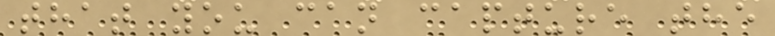that you can capture the
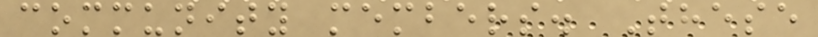community members. These
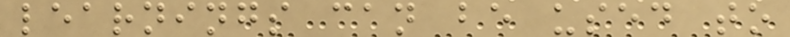learnings can be used to
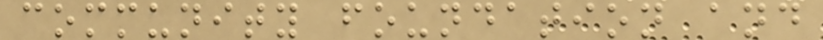community foundation and
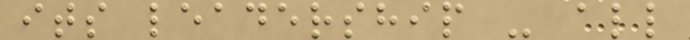its leadership - all
